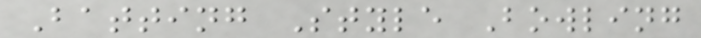Batting Style Bowling
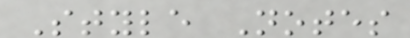Style Notes
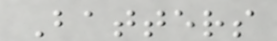Batters
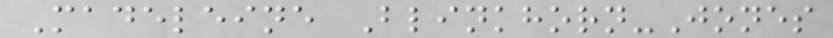Madeleine Blinkhorn-Jones
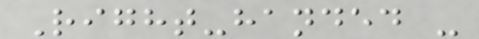Right-handed -
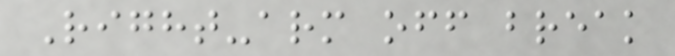Right-arm off break
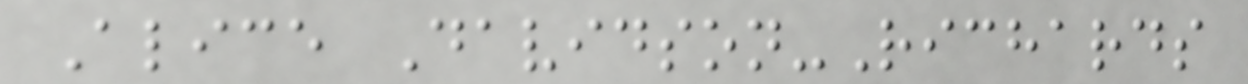Alice Davidson-Richards
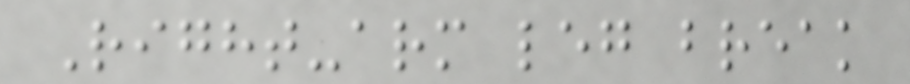Right-arm leg break
